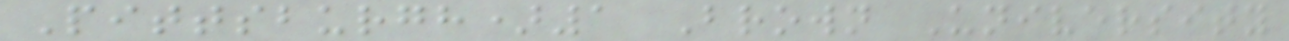Pittsburgh)1 Brown University
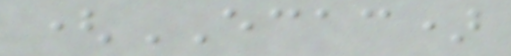(ECAC)
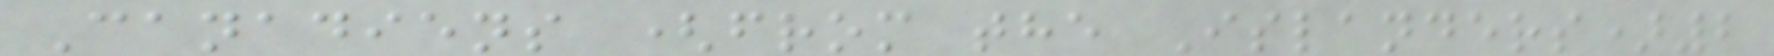Canadiens (from the Islanders)2
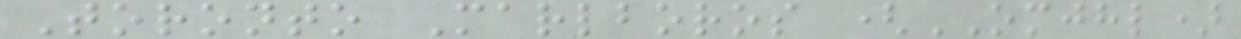Toronto Marlboros (OMJHL)
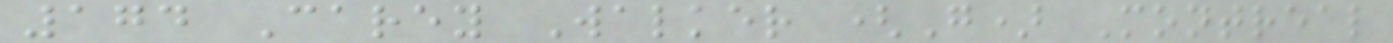174 Carey Walker (G) Montreal
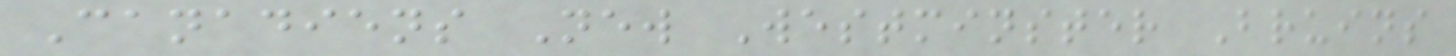Canadiens New Westminster Bruins
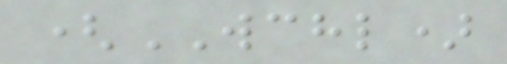(WCHL)
